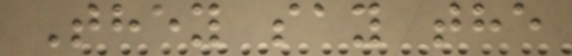They say the
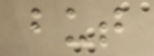but
